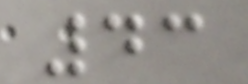43
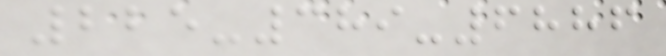225-389-6886
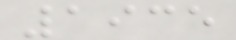1935
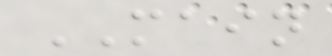MAIN
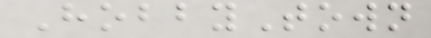HobbyTown
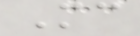Mc
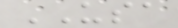USA
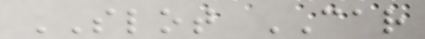SLOT CAR
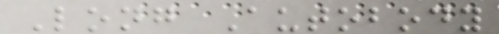Long Autobody
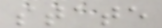state
